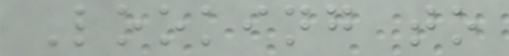Looking to
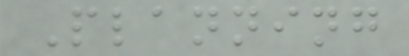Planning
